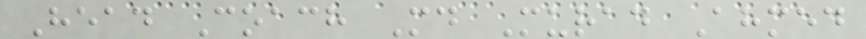Head Coach Md Murad Ahmed
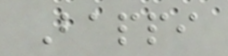Bappi
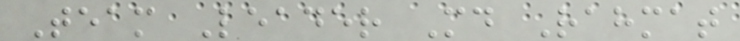Team Leader Md Rahmat
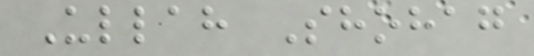Ullah Shohag
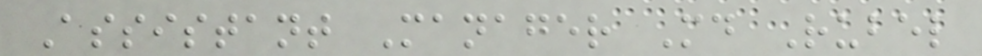Assistant Manager Md Rubel
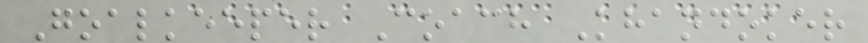Goalkeeper Coach Khandoker
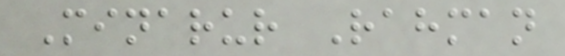Minarur Rahman
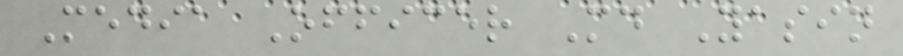Media Officer Md Yasin
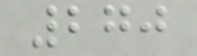270
